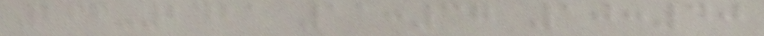266-2421 11:37 10:40
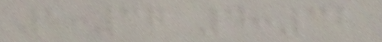1:37 4:32
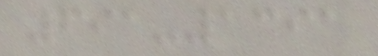691-1391
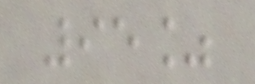95%
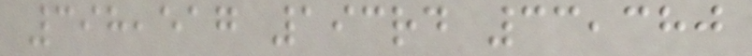398,517 193rd 33,380
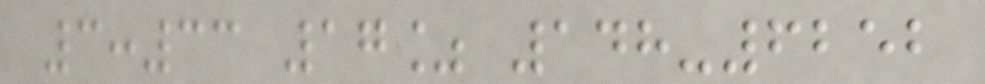3:33 17% 148-6252
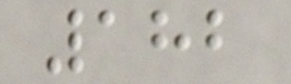182
